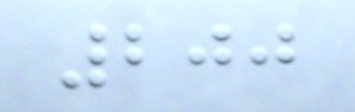200
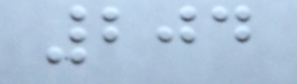204
